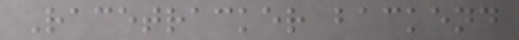Racetracker backend
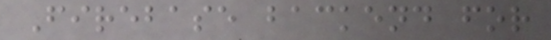Firebase backend for
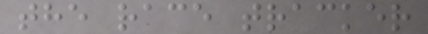the race tracker
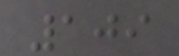109
